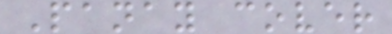Panay cover
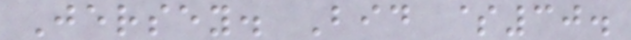Jersey. Bid $30.
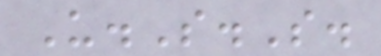U.S.S.
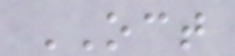OCT
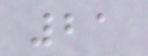21
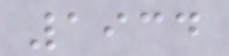1934
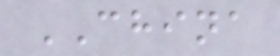CHINA
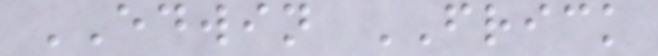EDWIN FRICK
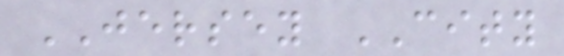JERSEY CITY
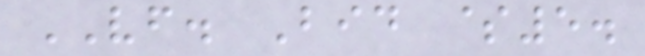VF. Bid $5.
